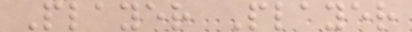Player Player
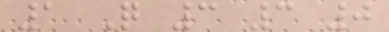1 Q 3 3 0
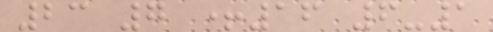23 7 +16 6-1
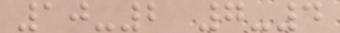10-2 7-4
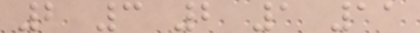2 3 2 1 11
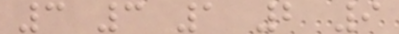3 3 1 2 9
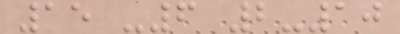15 -6 2-10
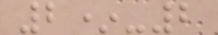2*-2
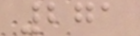271
